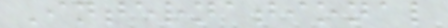International
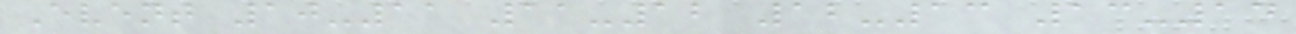Event 10-11 11-12 12-13 13-14
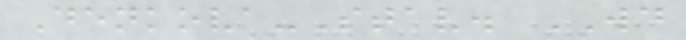Denkova-Stav. WD
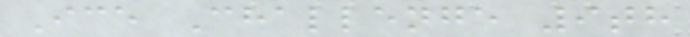Ice Challenge 9th
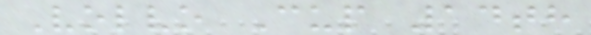Volvo Cup 14th
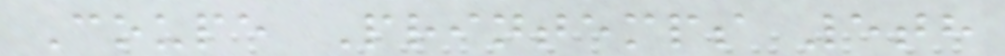Coupe Printemps 5th
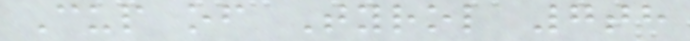Cup of Tyrol 7th
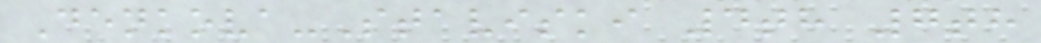Denkova-Staviski 4th 7th
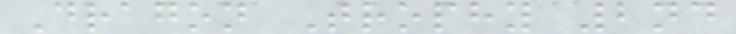Dragon Trophy 2nd
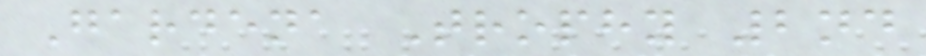Gardena Trophy 2nd
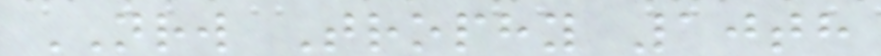NRW Trophy 10th
